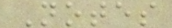Notes
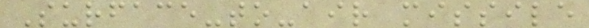Surface-to-air missile
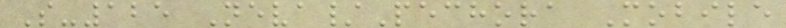S-125 Neva/Pechora Mobile
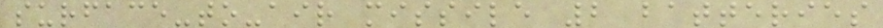surface-to-air missile 2 batteries
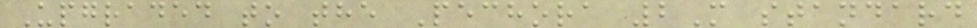Upgraded to the Pechora 2M standard
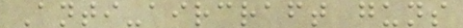Anti-aircraft guns
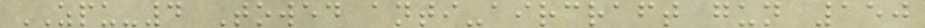ZPU-4 Towed anti-aircraft gun 150
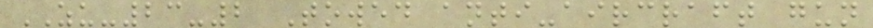ZU-23-2 Towed anti-aircraft gun
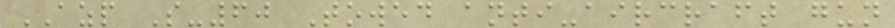AZP S-60 Towed anti-aircraft gun
